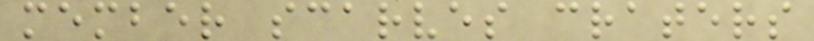member scarves craters
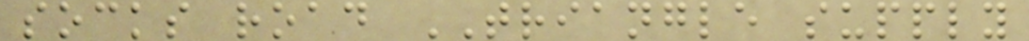socks road TRIANGLE supply
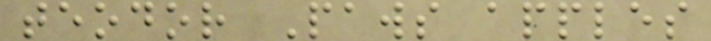teodor Paws apples
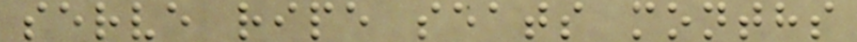serve ripe seats months
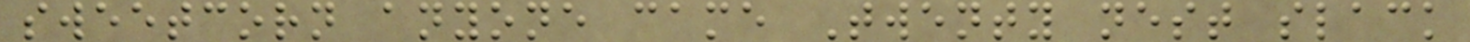sweetcorn anyone came Twenty nest slack
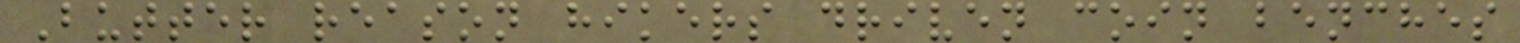Butter reason hikers driven coin benches
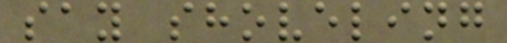say shoveling
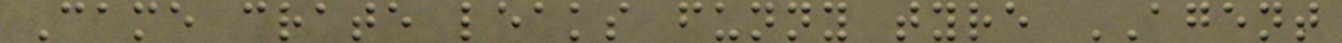Came crate leaks funny tyre AGENT
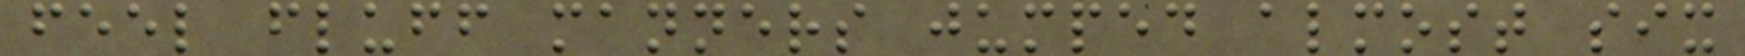feel fluff manners jumped almost six
